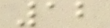12
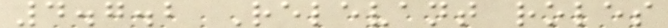4.7.2 Relevant roles
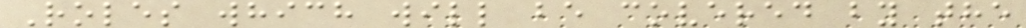Roles which will be covered by the
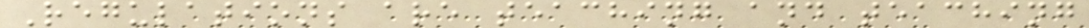Regulations are teaching and teaching
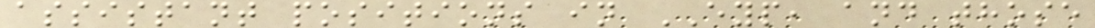assistant positions in EYP, and those
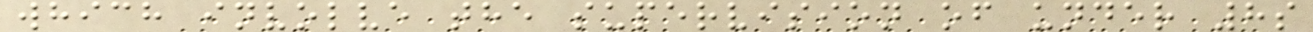which involve the supervision of under 8s
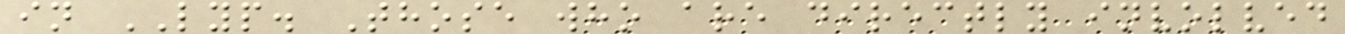in LYP. Those who are directly involved
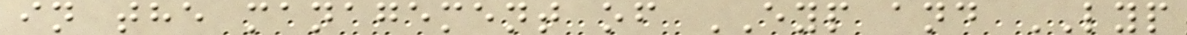in the management of EYP and LYP
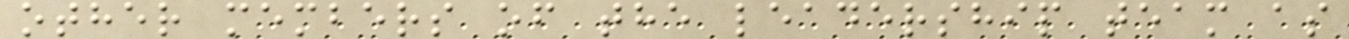other members of the leadership team as
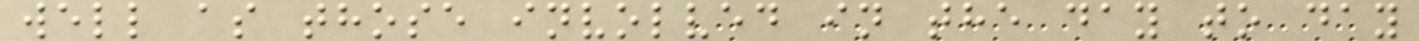well as those involved in the day to day
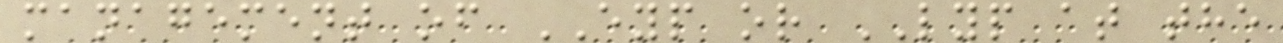management of EYP or LYP at the
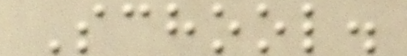School.
